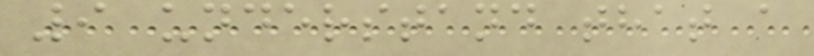9 understand that a
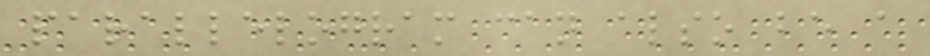parallelogram can also be a
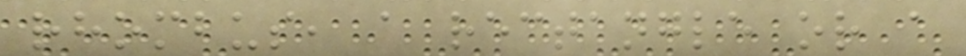rhombus, a rectangle or a
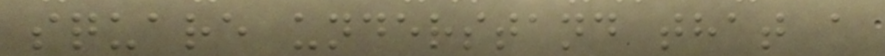square understand that a
